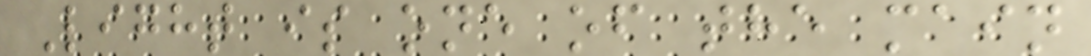Light is one of the main
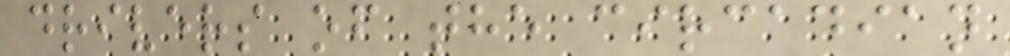drivers of the circadian
